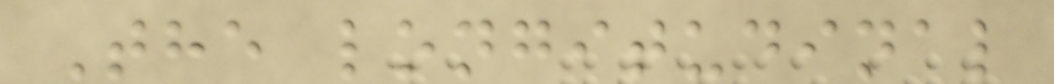The longitudinal
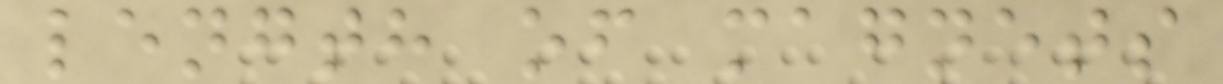length of magnets
